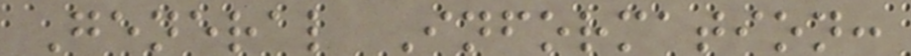General Information:
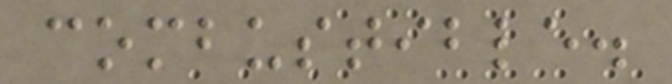combustible.
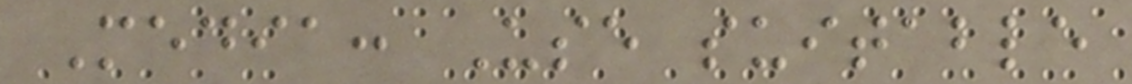Media: Use suitable
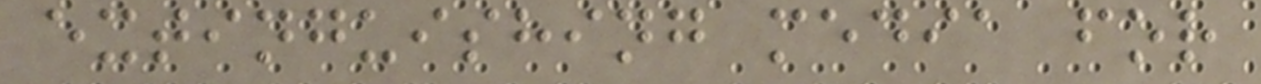extinguishing media for
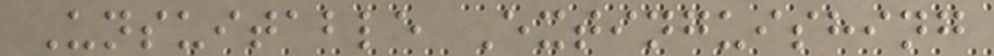Unsuitable Extinguishing
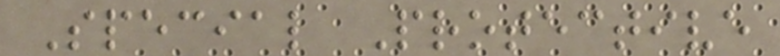Special Protective
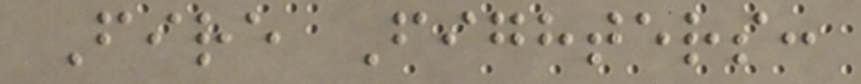Fire Fighters:
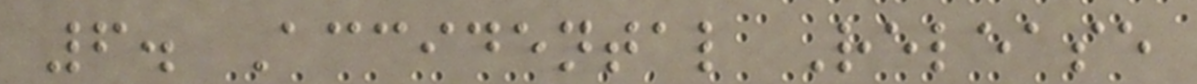6. Accidental Release
